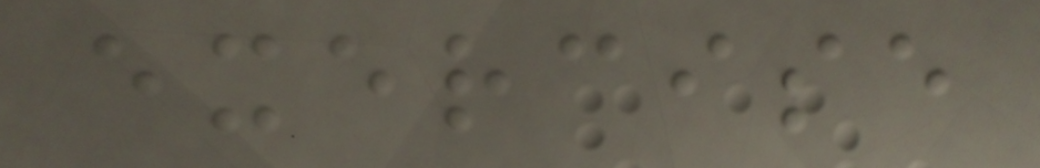exercise
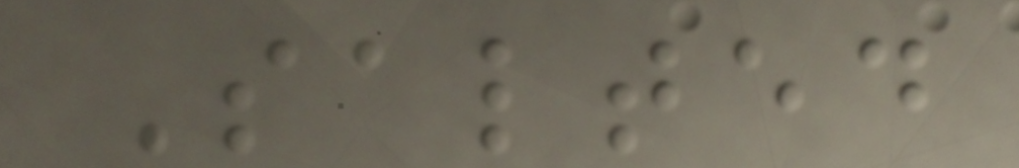Salted
